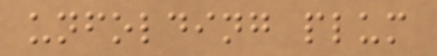unfolding plum
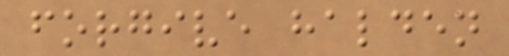forgive halden
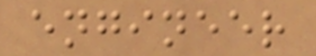engineer
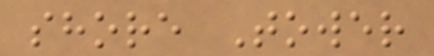shore Tower
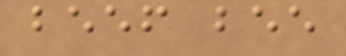beef bee
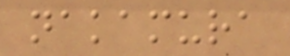nakamura
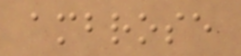ambrose
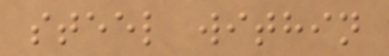steel within
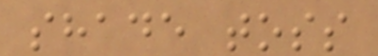shade toss
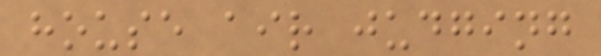house air judging
